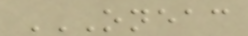ONEAC
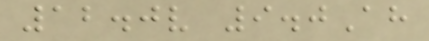12.0v 9.0Ah
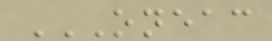ONEAC
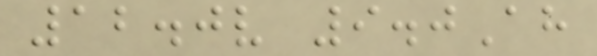12.0v 9.0Ah
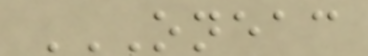ONEAC
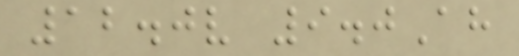12.0v 9.0Ah
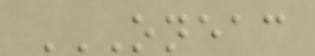ONEAC
